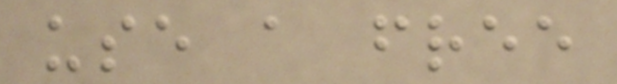use a free
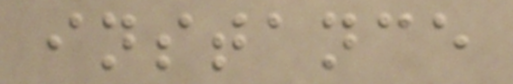instance
